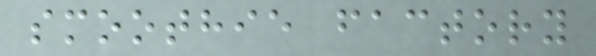smoothie factory
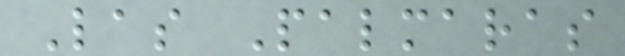Las Palmaras
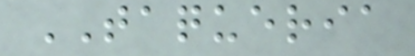TAQUERIA
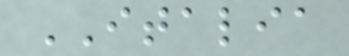ITALIA
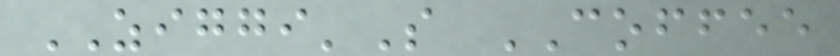ZIGGI'S COFFEE
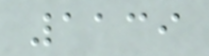1139
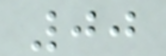00
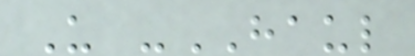U -HAUL
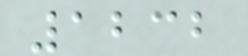1232
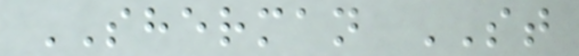SHERMAN ST
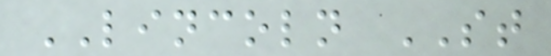LINCOLN ST
